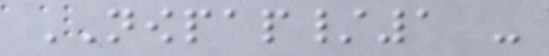NOWPAP/1 -
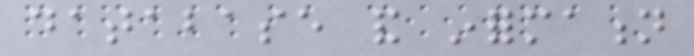database and information
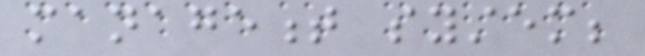management system;
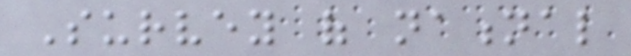Survey of national
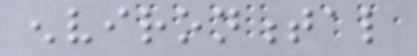environmental
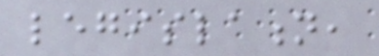legislation,
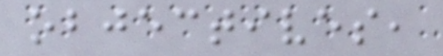objectives,
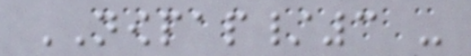NOWPAP/3 -
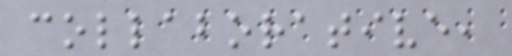collaborative,
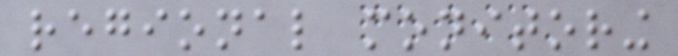regional monitoring
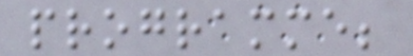programme;
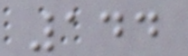144
